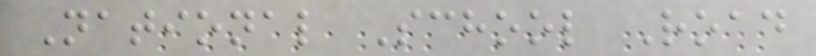National School Road
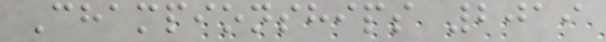Championships 2019
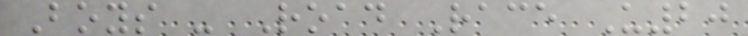Boys - Road Race U20
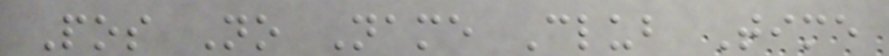Pos No Name Club Time
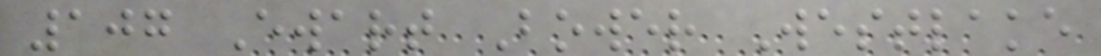107 Ewart Bower Westlake
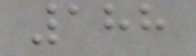188
